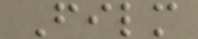Film
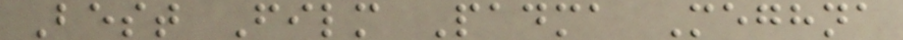Best Film Padma Meghna
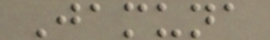Jamuna
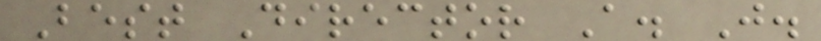Best Director A. J.
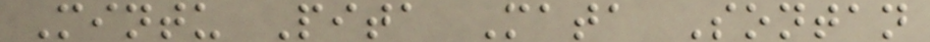Mintu Pita Mata Sontan
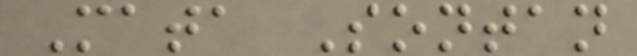Mata Sontan
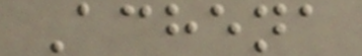Achena
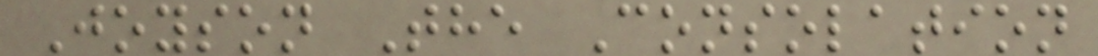Joyson The Consolation
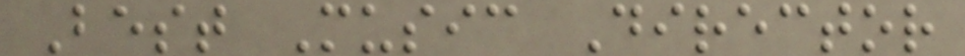Best Music Director
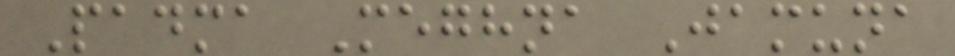Padma Meghna Jamuna
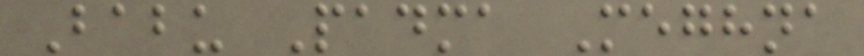Babu Padma Meghna
